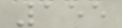155
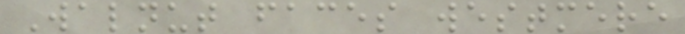Walnut faces westmere
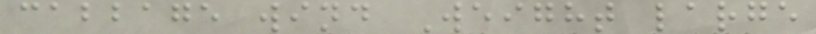cabbage wind Weight large
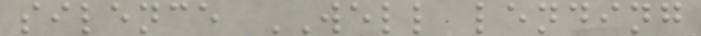silence WELL lending
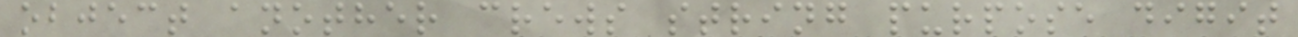object another crews string purpose digit
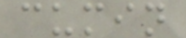cumin
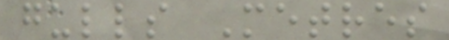gulls Metres
